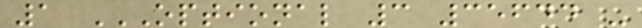1 OPTIONAL 3 35644 -
